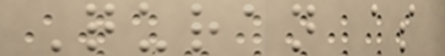Quran as
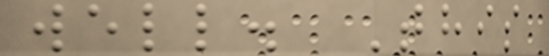well. This
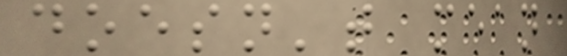doesn't mean
